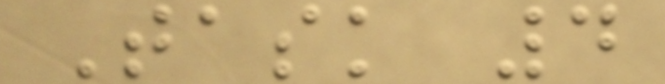Task 4
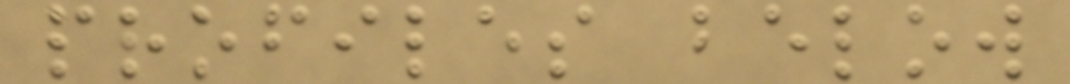profiles below
